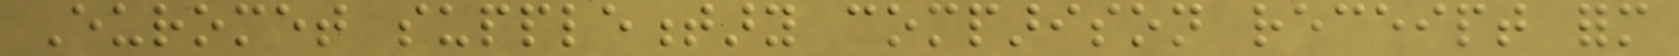Euromet supplementary comparison receipt form
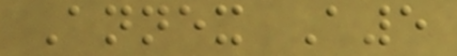Annex A5
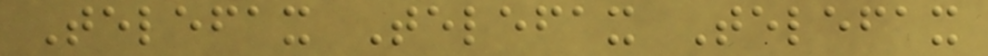Telefax Telefax Telefax
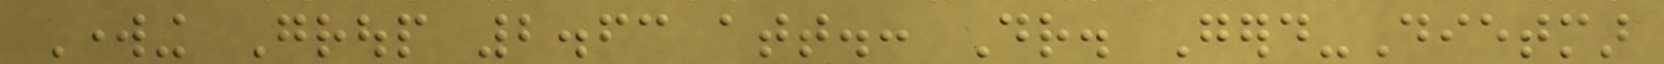Working Group 2.63 att.: Dr. Gerd-Dietmar
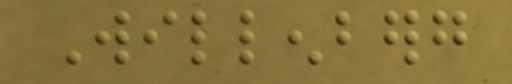Willenberg
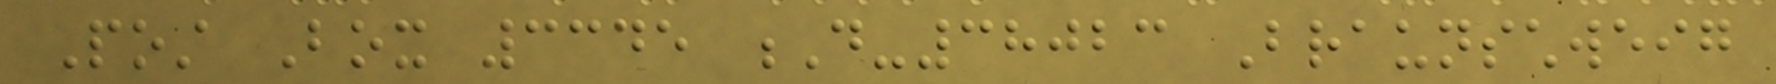Post Box 3345 D-38023 Braunschweig
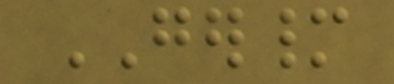GERMANY
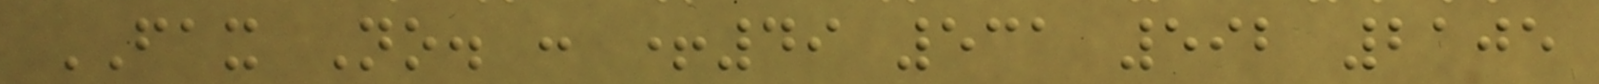FAX No. : +49 531 592 2105
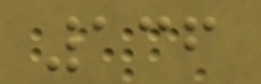136
